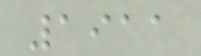1911
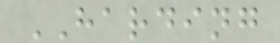HARDING
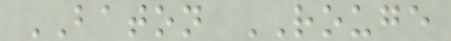BATON ROUGE
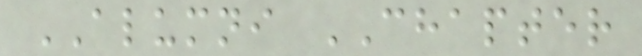ALUMNI CHAPTER
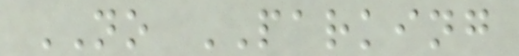NO PARKING
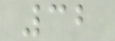32
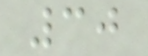30
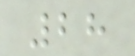28
